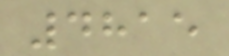4815
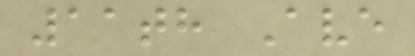11th Ave
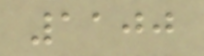1100
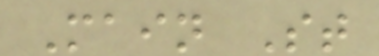Main St
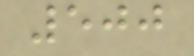500
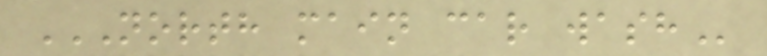NORTH MAIN CAR WASH
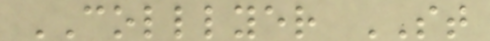COLLLYER ST
